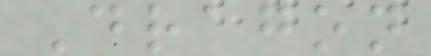Dragon
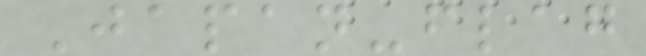Japan-flag
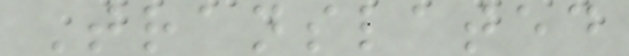Translated
